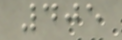405
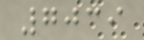7039
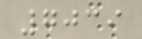7039
